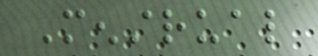Menstrual
